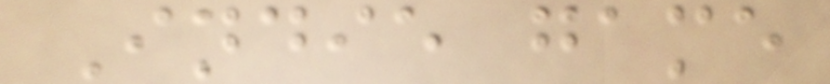Indie game
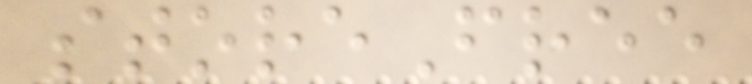storeFree
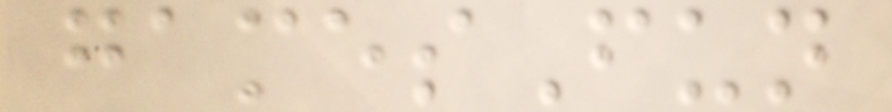gamesFun
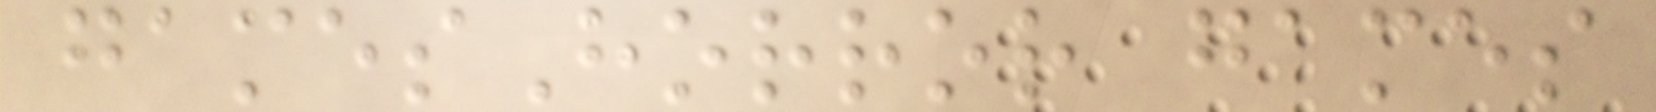gamesHorror games
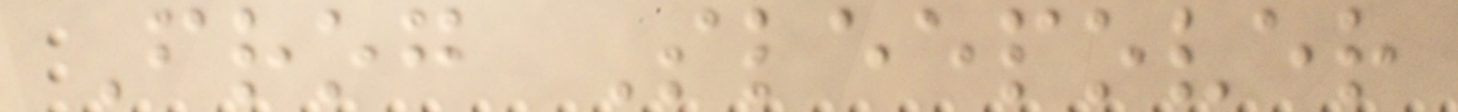Frog Sleepover
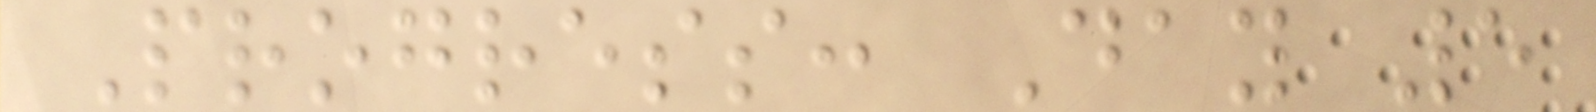Progress: Day 5
